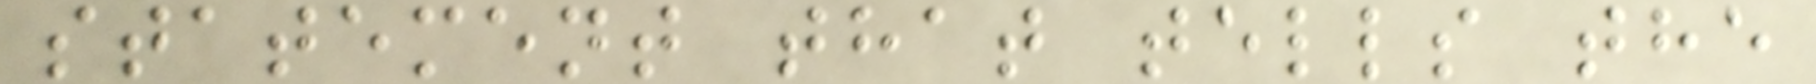statement that tells the
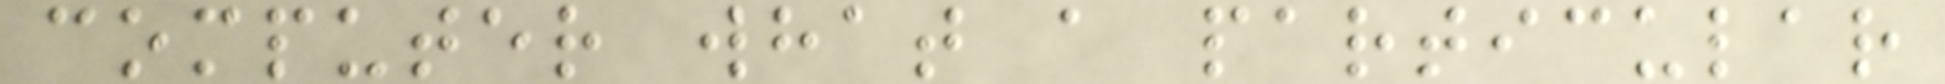computer what a particular
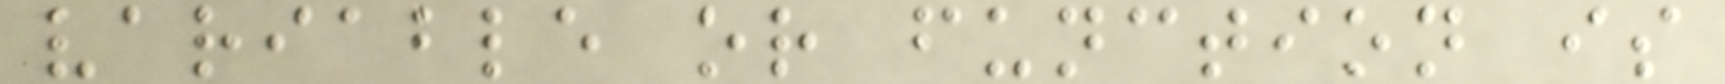variable or function is
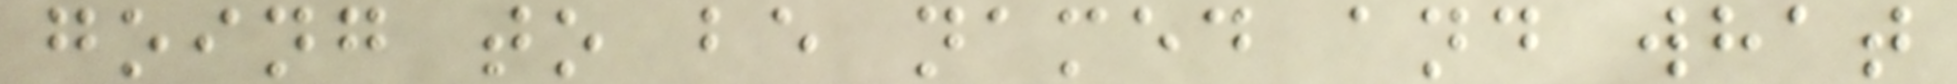going to be named and what
